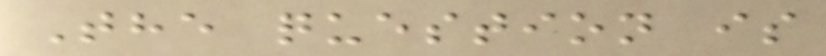The question is
